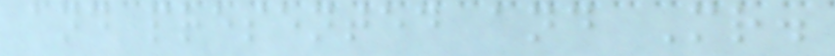and presented and Mr.
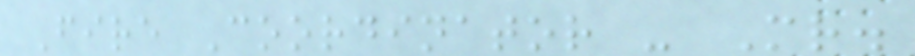Fire Coordinator - Mr.
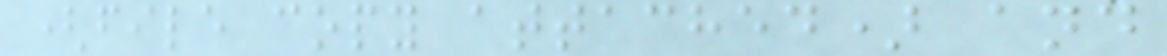(file copy attached) and
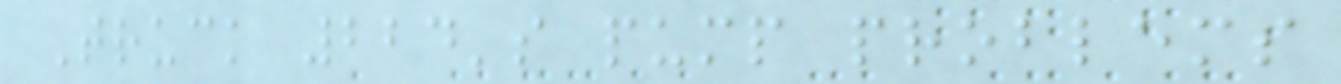Truck 224's pump problems
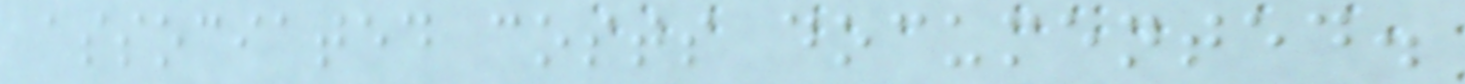associated costs documented.
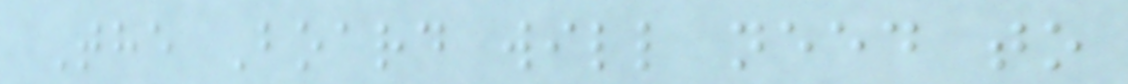The Board will need to
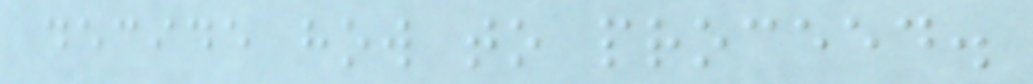decide how to proceed.
